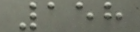158
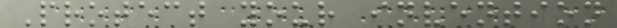Protect your invention
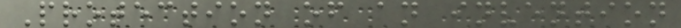Protection of an invention
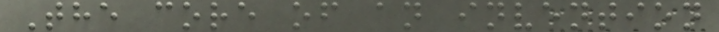The core of an invention
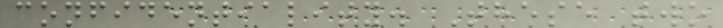confidentiality. These two
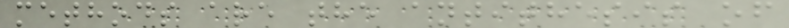methods are the antithesis of
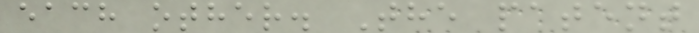each other. The patent
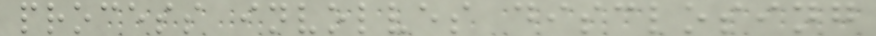process involves disclosing
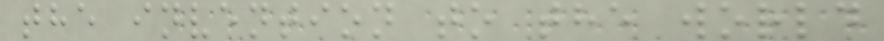the invention to the world
